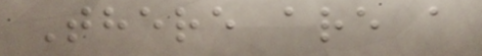There are a
